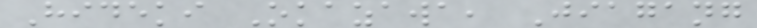Hideki Okazawa, Jiagang
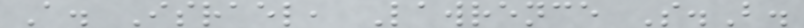A. Israel, Lawrence S.B.
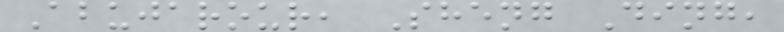Abujarour, Sheng Ding,
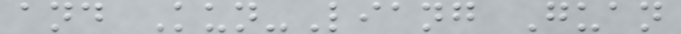and Kun-Liang Guan
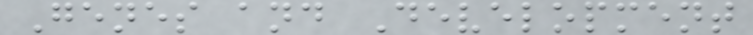Genes and Development
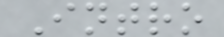Intro
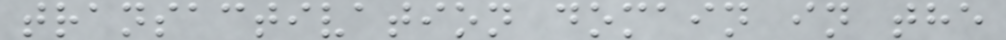transactivation domain in the
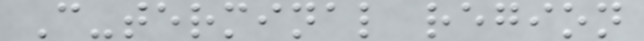C-terminal region
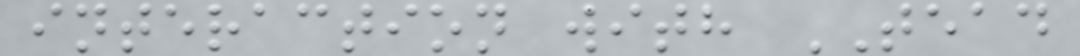interaction with TEAD
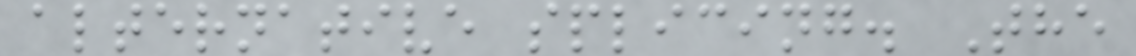alternative splicing. The
